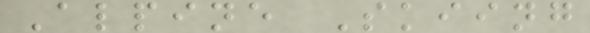Alpine Skiing
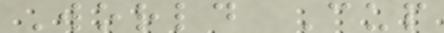World Cup
